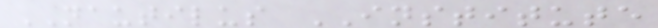NAUTILUS INSTITUTE
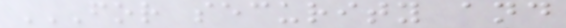FOR SECURITY AND
